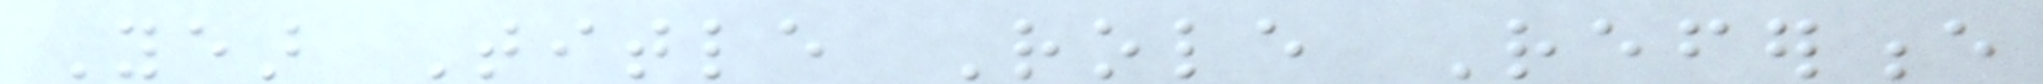Year Title Role Reference
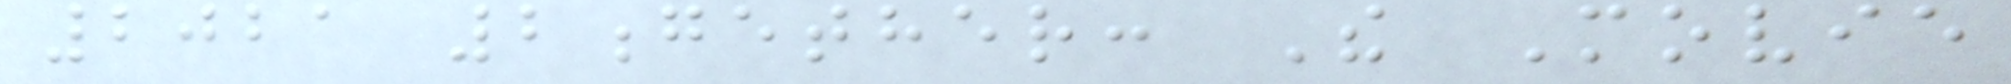2021 2gether: The Movie
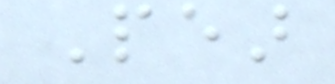Pear
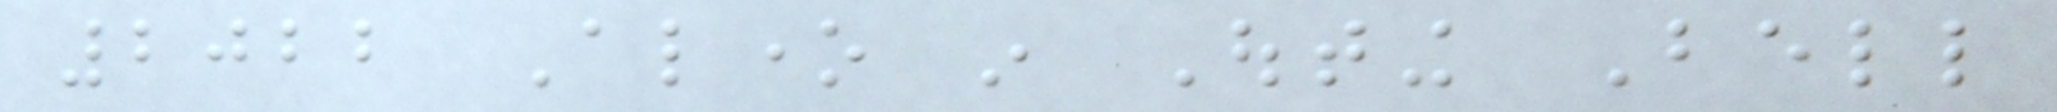2022 Alone in Outing Bell
